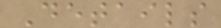Details
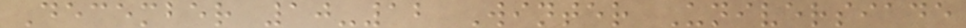December 10-12 Winter Universiade
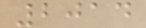2014
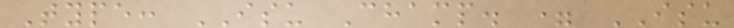Type: ISU Champ. = ISU
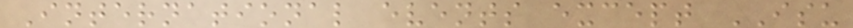International events except ISU
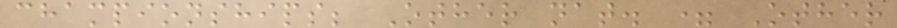championships; Other nat. = Other
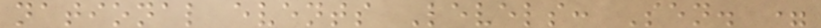national events Levels: Sen. =
